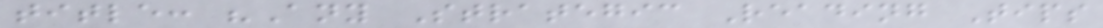title: "Any Strategic Reading Tips
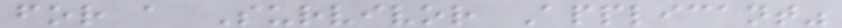for a Survivor Applicant"
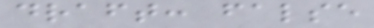draft: false
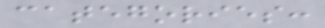categories:
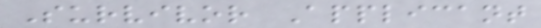Survivor Applicant
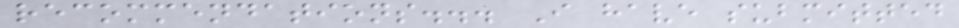recommendations... I have submitted
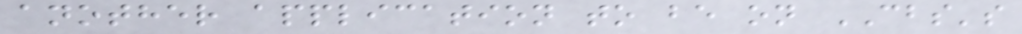another application to be on CBS's
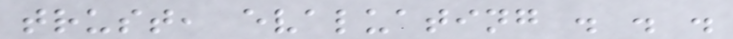trust, evaluating . . .
